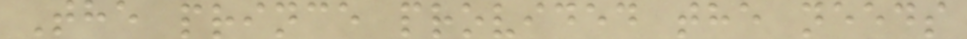The prince provided the needs
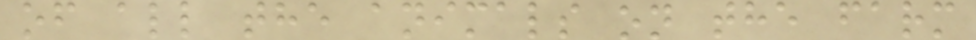of all the animals on the farm
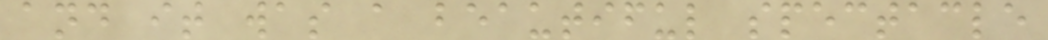and it was a beautiful spectacle
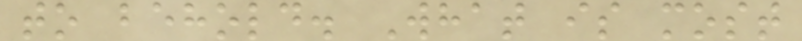to behold. What is most
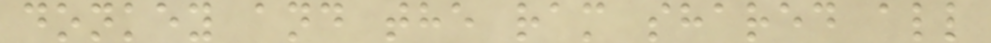donkey and the ram shared all
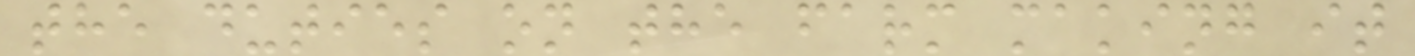the duties on the farm making it
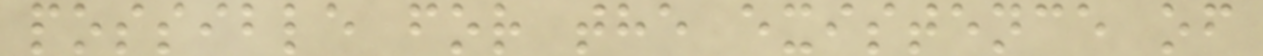possible for the existence of
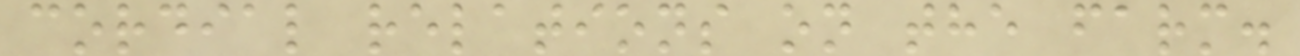cordial relations on the farm.
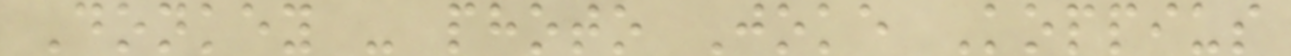Donkey - photo Joke Koppius
